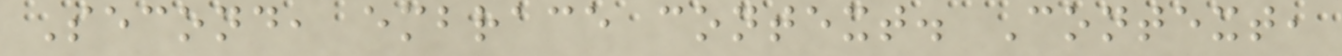Second, embrace context. Context,
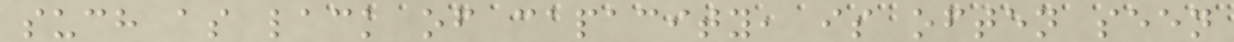such as lack of capacity, is often seen
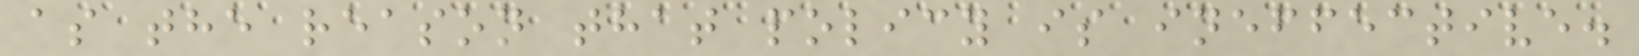as the reason that policy is ineffective.
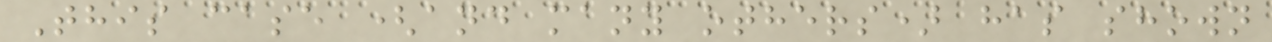This case (and many others) has shown
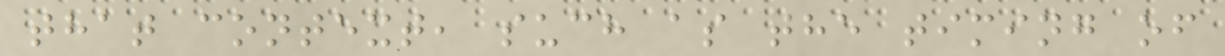that context, such as the timing of
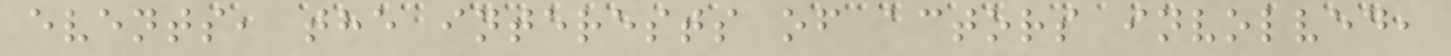events, the interests of actors involved,
